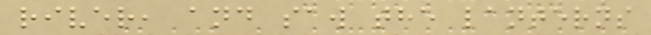river, and saw the lanterns
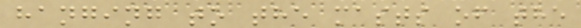hanging to the masts of the
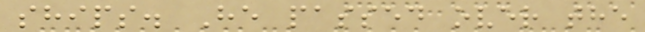ships. He passed over the
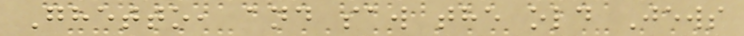Ghetto, and saw the old Jews
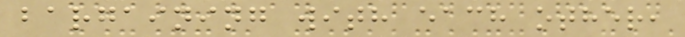bargaining with each other,
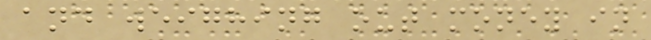and weighing out money in
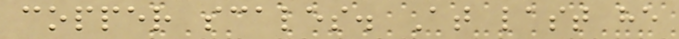copper scales. At last he
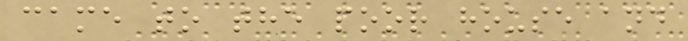came to the poor house and
